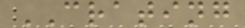CRATING
